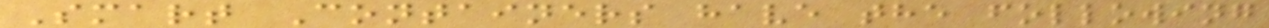Smart Containers have the following
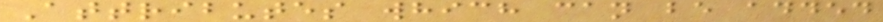Attributes which can be added
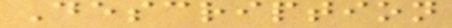Description
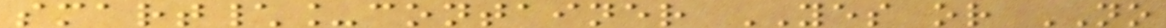smart\_container YES or NO
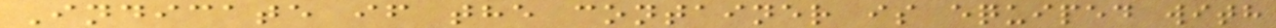Indicate if the container is equiped with
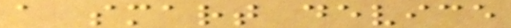a smart device
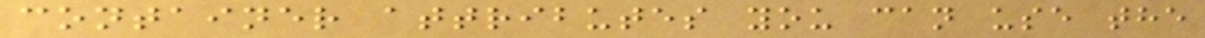container attributes you can use the
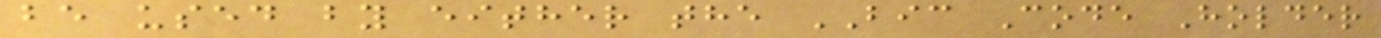be used by either the BIC Code Holder
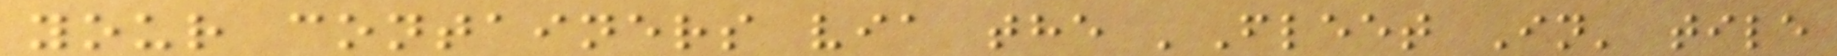your containers via the 'Fleet In' tile
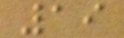19
